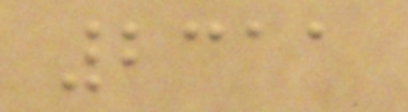2311
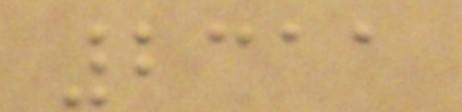2311
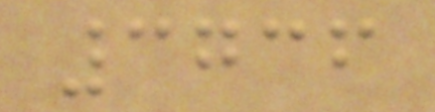3736
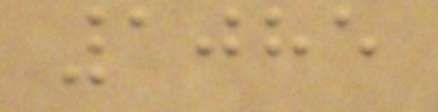1085
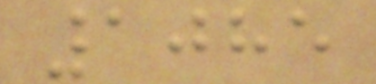1085
